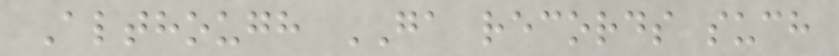Although GA records such
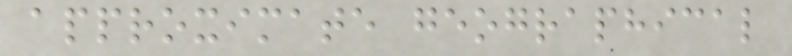approximate geographical
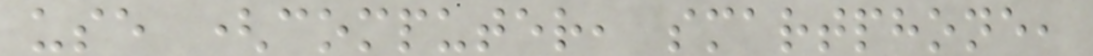use (computer, smartphone,
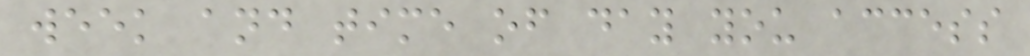week and time of day you access
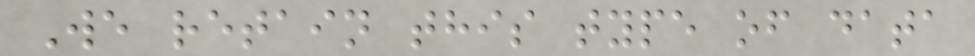We retain this type of data
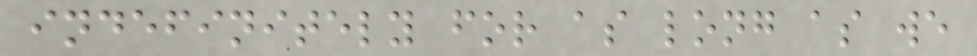indefinitely for as long as we
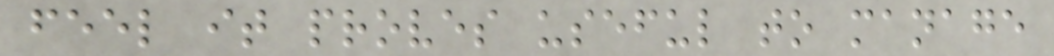feel it proves useful to manage
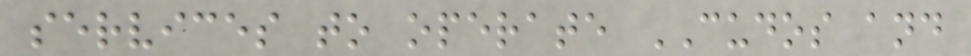services to operate CUDOS and
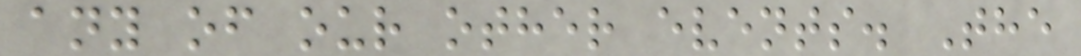any of our other events. The
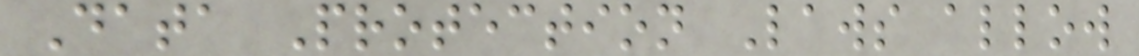Data Protection Laws allow
